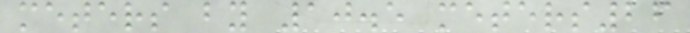meters by 10.5 meters26
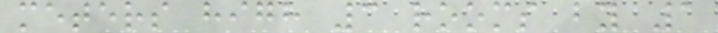meters high 3 rooms by 1
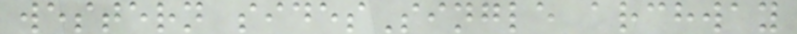western sidesSingle archway
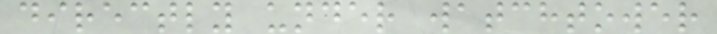directly under watchtower
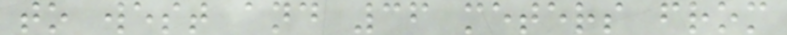to west and 36 meters from
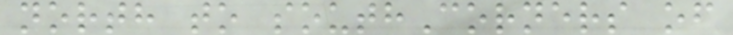north to southCorners of
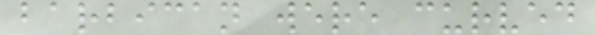barbican were curved
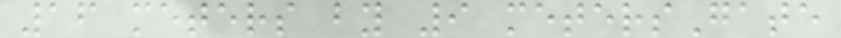16 meters by 9 metersGate
